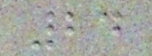24
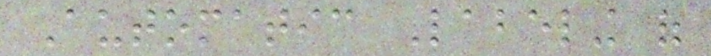Automatic Labeling of
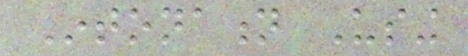Intonation Using
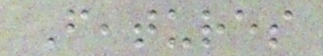Features
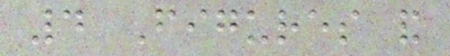4 Figures and
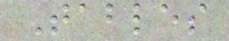Tables
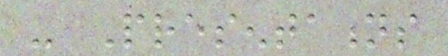- Presentations
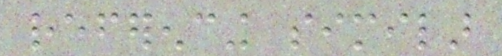referencing similar
